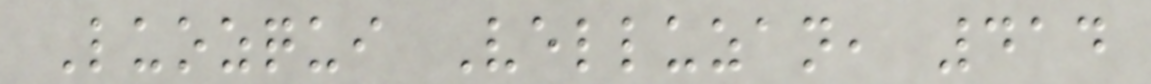Luozqui Velluzan, 414
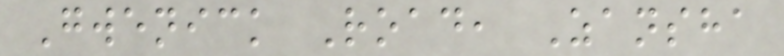Gwenick Road, Zansha
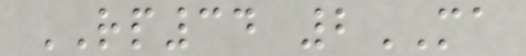RP34 2MA
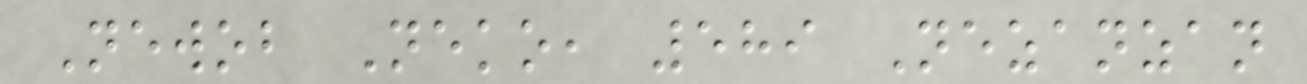Newob Neko, 589 Nezanzan
